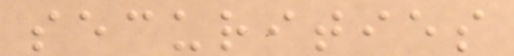securities
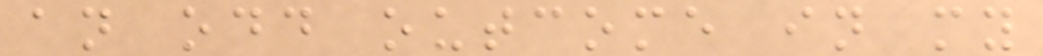an odd outcome in my
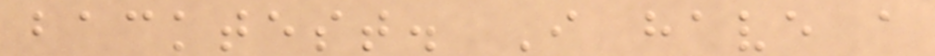backtest. I have a
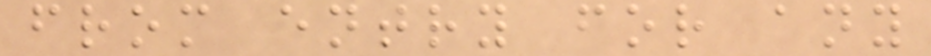from entry for any
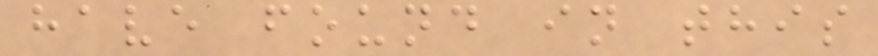have found in this
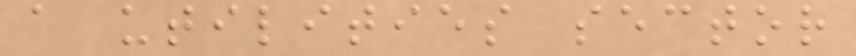a utilities sector
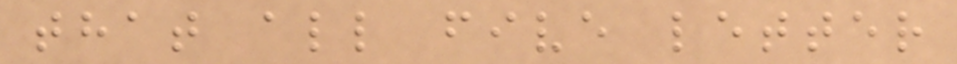that all five letter
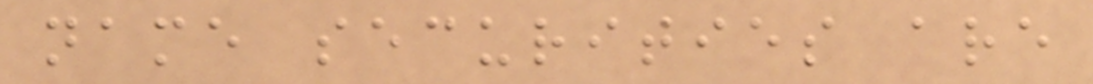name securities are
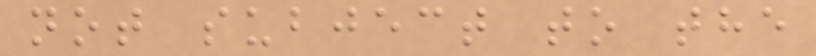not subject to the
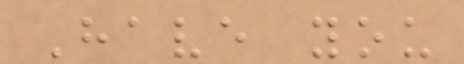Have you
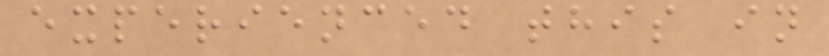experienced this in
